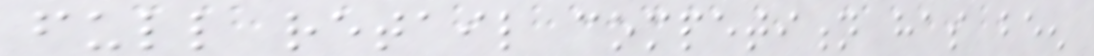full retail competition has been
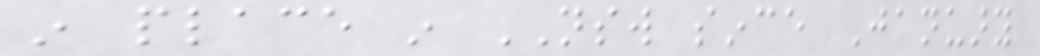in place in NSW since January
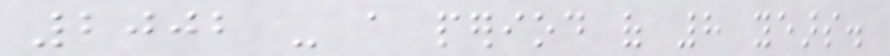2002 - a period of 8 years.
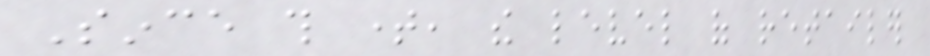Since this time, the level of retailer
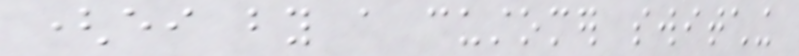(either by a customer switching
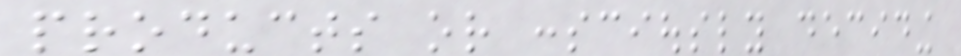products or consciously deciding
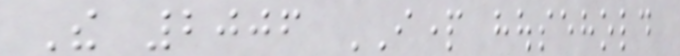The 2006 IPART household
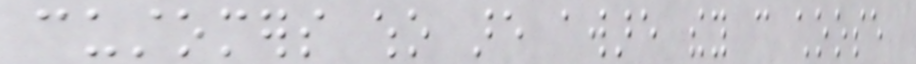customers who are aware they can choose
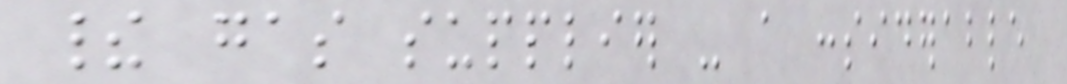their gas supplier - a considerable
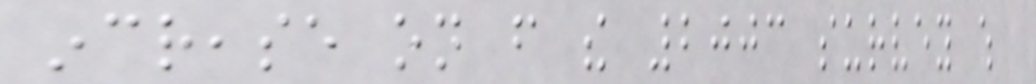increase on from the 2003 survey which
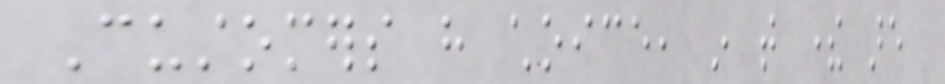Customers have choice, in that there are
